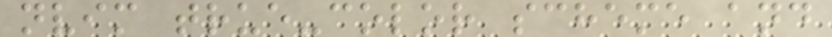nvim true-color scheme and
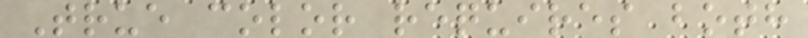True color requires both
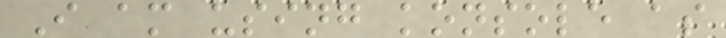I am using konsole as
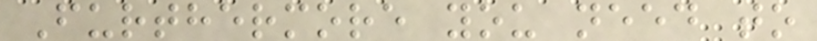Furthermore you need to
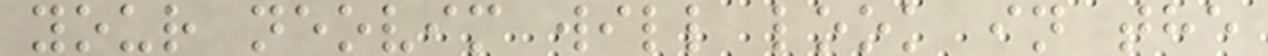your neovim will look in the
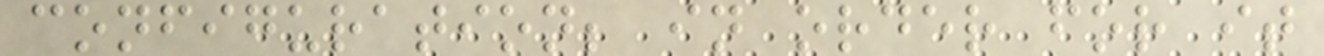configuration; in order for it
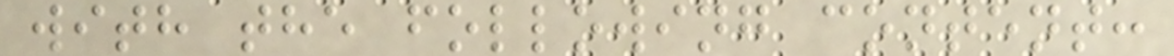with the following content:
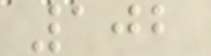102
